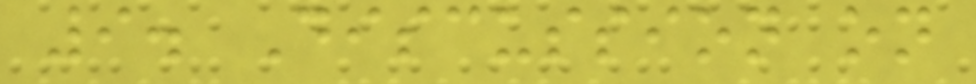9. Discussion on
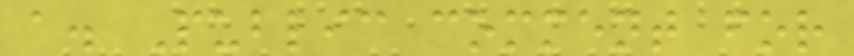a. Public comment for
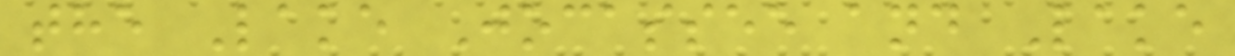the Lake Jocassee and Lake
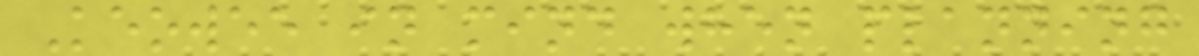Keowee in mind when planning
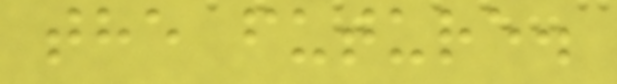the future.
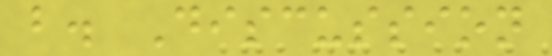b. Discussion
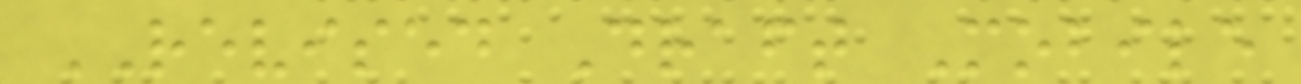REVISED Draft Mobile
